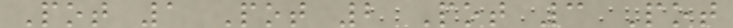Pot 1 Pot 2 Pot 3 Pot
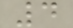4
